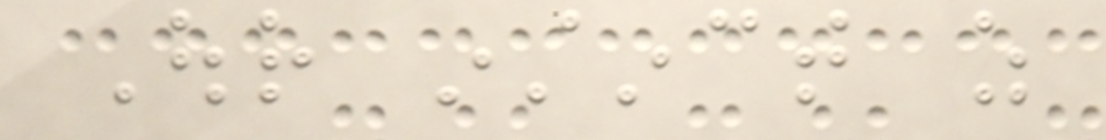Our instinct as
